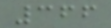366
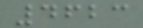4623
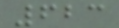623
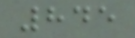845
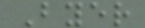Byer
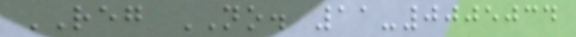REG NO. 11-0005034
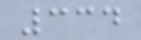334
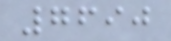7690
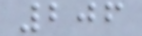206
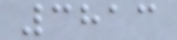3813
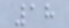18
